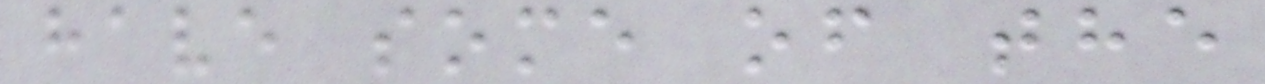have some of the
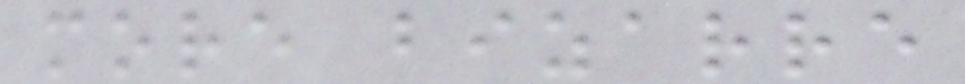more bizarre
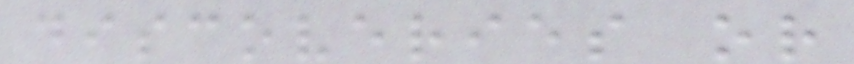discoveries or
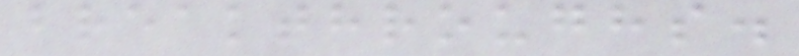breakthroughs.
